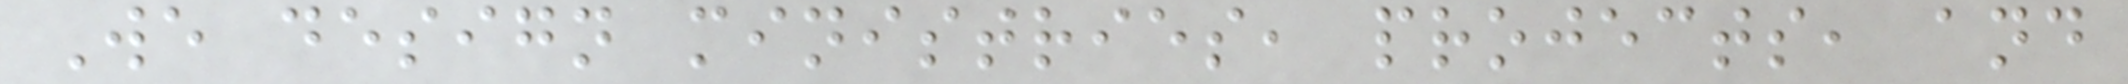We design ministries, projects, and
